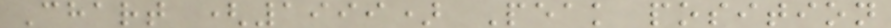Chart (1999) Peak position
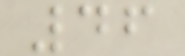46
